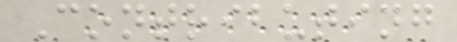Contributing
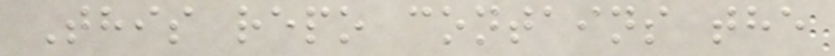This repo contains the
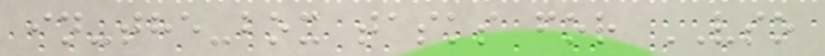in-the-box tasks for VSO
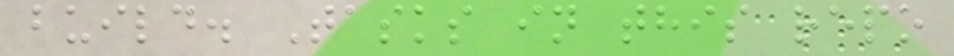build. Tasks in this repo
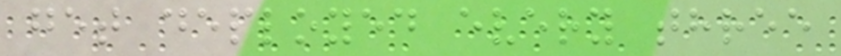get deployed every three
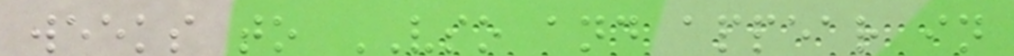weeks to VSO and appear in
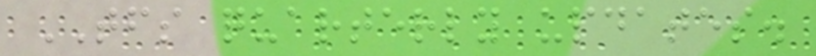TFS quarterly updates.
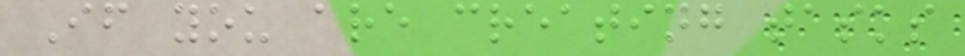If you are creating tasks
